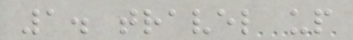1. travel up
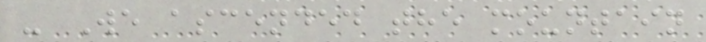- We ascended the mountain
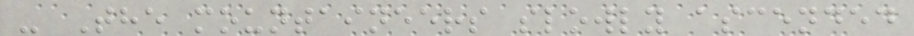- The mountaineers slowly ascended
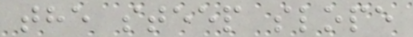the steep slope
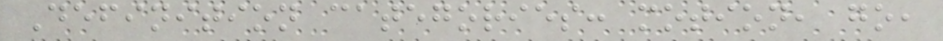Definition categories: motion, go,
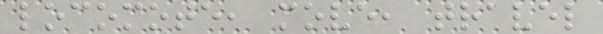locomote, move, travel
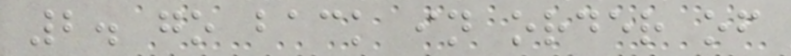2. go back in order of
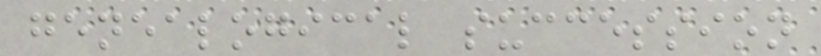genealogical succession
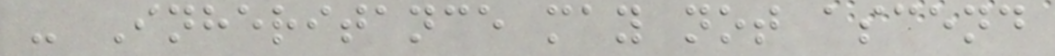- Inheritance may not ascend
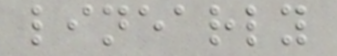linearly
